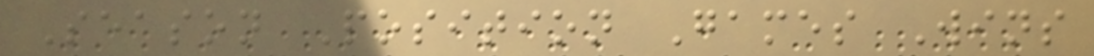Season Position Games Wins
